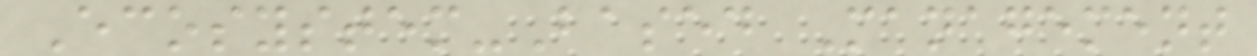Ecosystem-Based Management
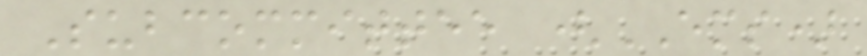Subcommittee (EMS)
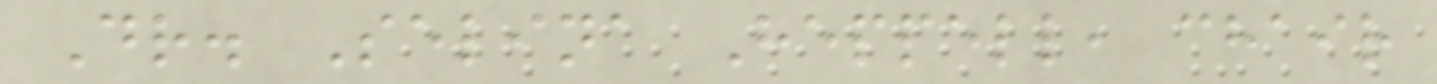Dr. Selina Heppell, chair
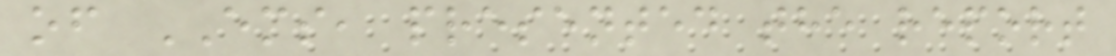of EMS, presented the report
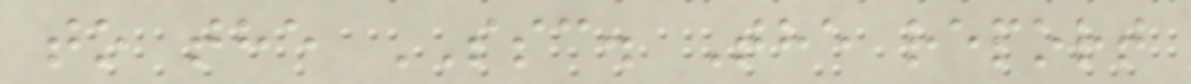to the SSC. The report
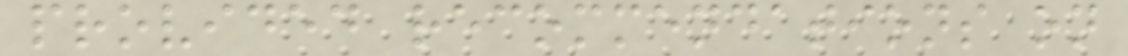provided recommendations on
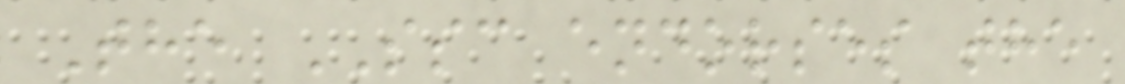The SSC endorses the
